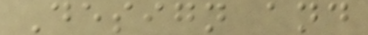Design and
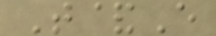T&E
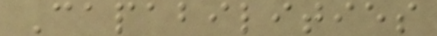Capabilities
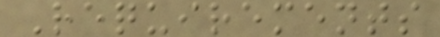Requirements
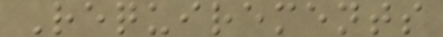Requirements
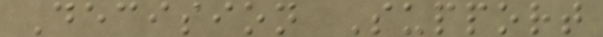Decision Support
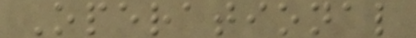Operational
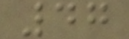47
